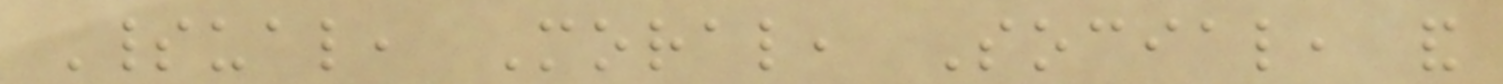Spiritual, Moral, Social, and
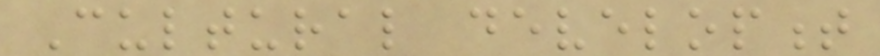Cultural development
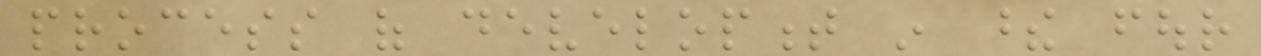process of development in these four
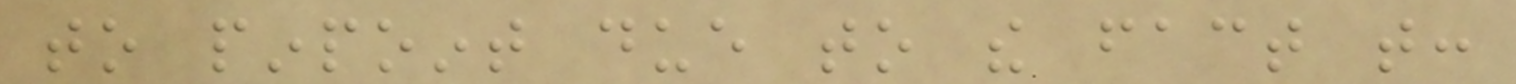to pinpoint due to the fact that:
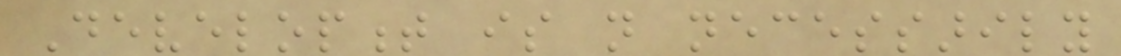Development is not necessarily
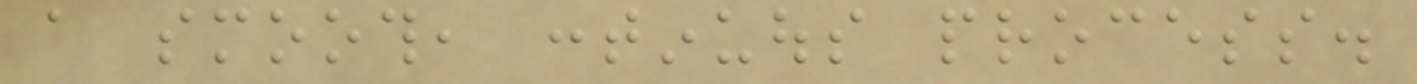a smooth, continuous process.
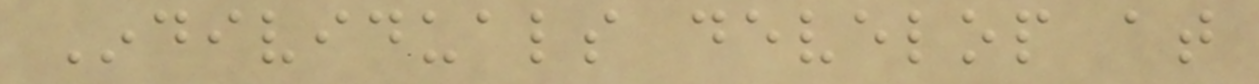Individuals develop at
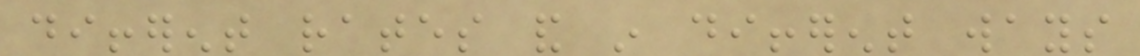different rates and in different ways
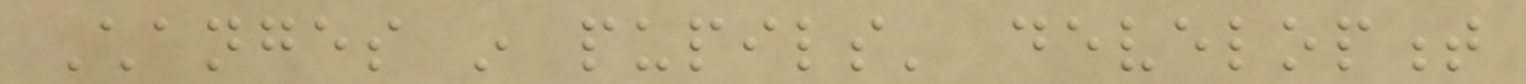Changes in pupils' development
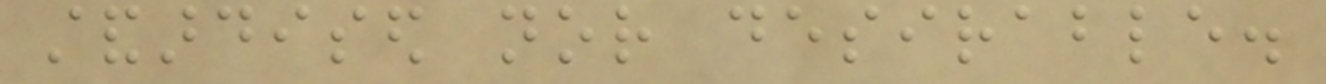standardised nor desirable.
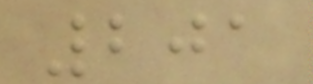201
